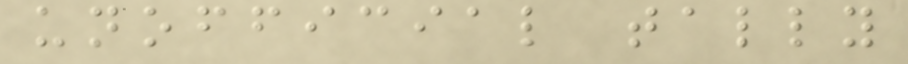unofficial tally
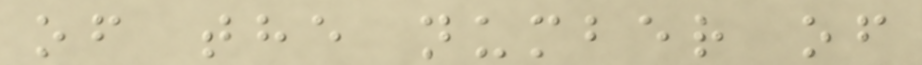of the number of
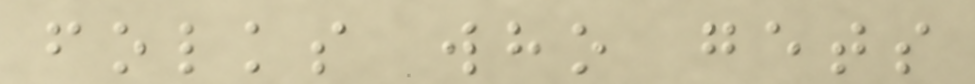folks who gets
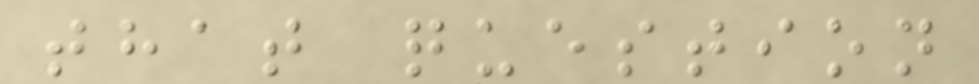that question
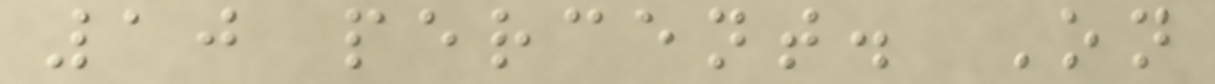10 percent. On
